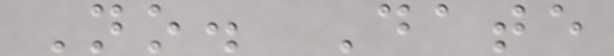No. Date
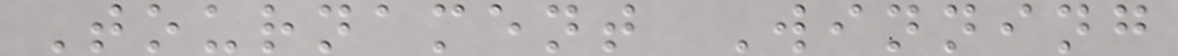Tournament Winning
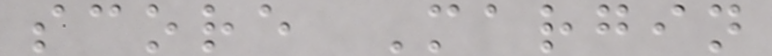score Margin
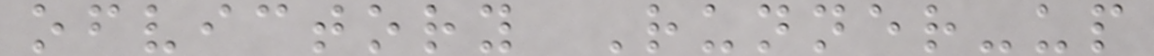ofvictory Runner-up
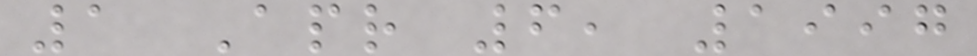1 Apr 6, 1997
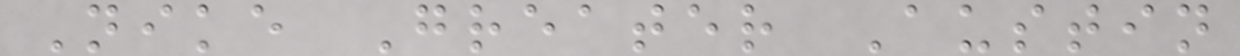Nike Greater Austin
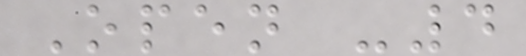Open -4
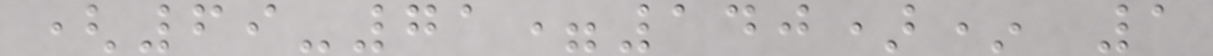(69-71=140)* 1
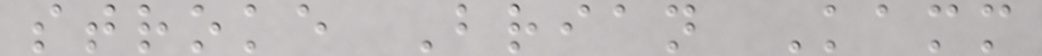stroke Brian Kamm
